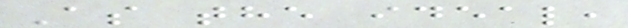As the ideal,
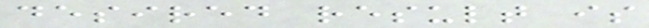desired result is
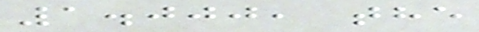1.000, the
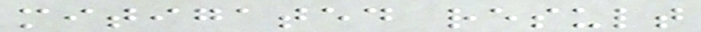mitigated result
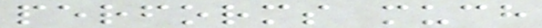performs much
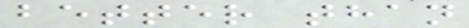better than
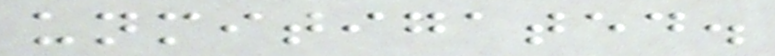unmitigated.
